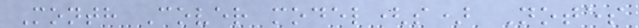Month Cover model(s) Notes
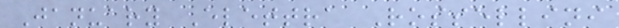January Elettra Rossellini
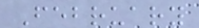February
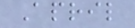April
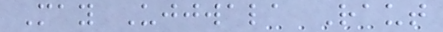May Ujjwala Raut
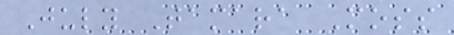July Tamara Moss
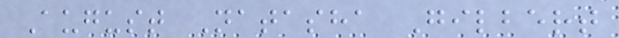August Natasha Gilbert
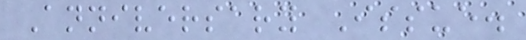Anniversary Issue.
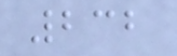232
